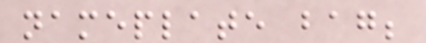nameplate bag;
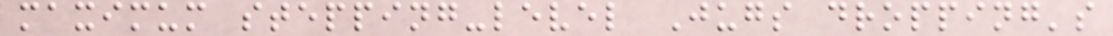maximum stepping-level Jugs dropping's
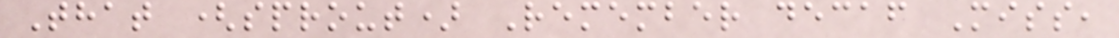That (sprout) Remember decaf Miss,
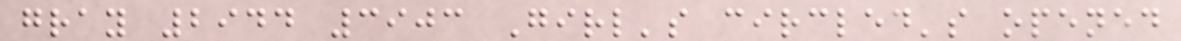gray 2944 3903 Girl's circled's opened
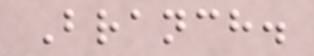Branch.
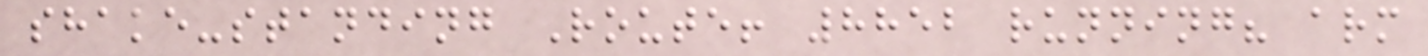shake-standing Route! 8852 running? arm
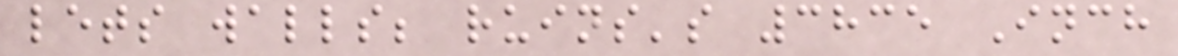lets walls; ruins's 3835 Inch
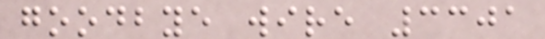goodbye wire 3301
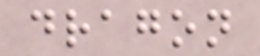dragon
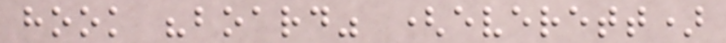hook "board" (everett)
